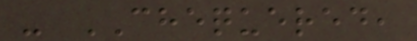- CHEQUERED,
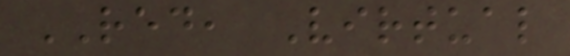RED, Virtual
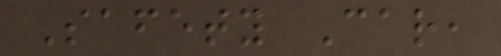Safety Car,
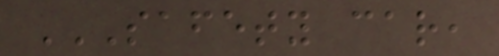SAFETY CAR,
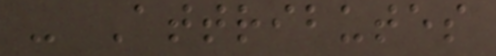- Attributes
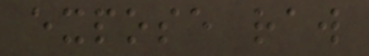expose raw
